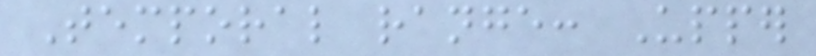Temporal range: Upper
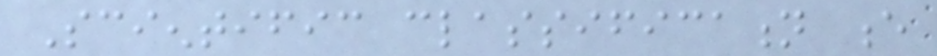Scientific classification e
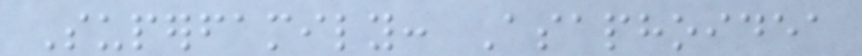Superfamily: Asaphoidea
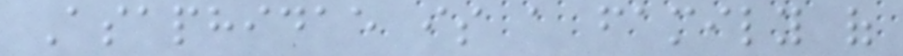Asaphidae is a family of
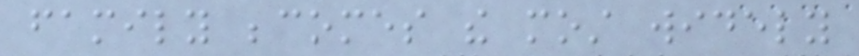family becomes the most widely
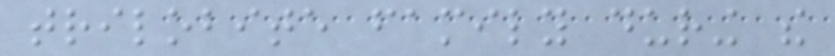trilobite family during the
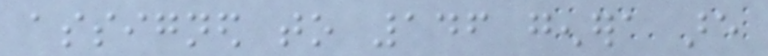assigned to 146 genera are
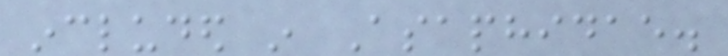included in Asaphidae.
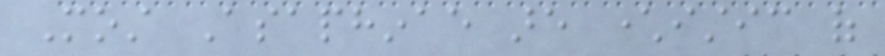Most Asaphinae are characteristic of
